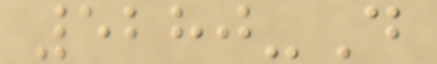5280-D
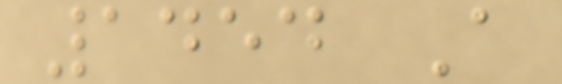1454 A
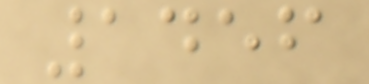1456
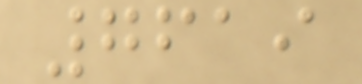7619
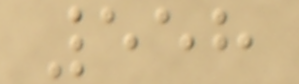558
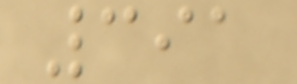391
